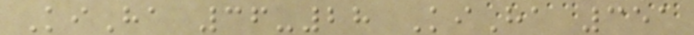KiHa 36-28 KiHa 351
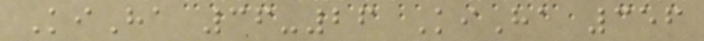KiHa 36-26 KiHa 356
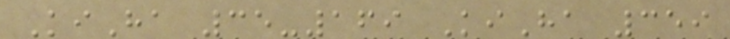KiHa 35-169 KiHa 359
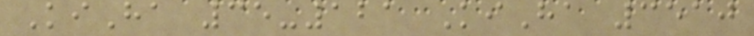KiHa 35-121 KiHa 3510
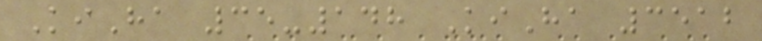KiHa 35-148 KiHa 3512
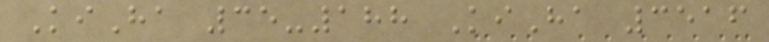KiHa 35-188 KiHa 3516
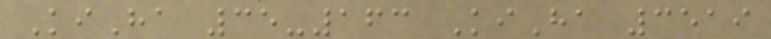KiHa 35-163 KiHa 3519
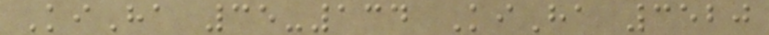KiHa 35-134 KiHa 3520
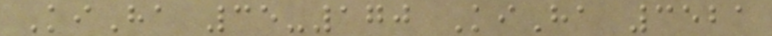KiHa 35-170 KiHa 3521
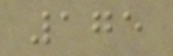175
